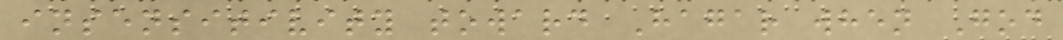insensitivity toward Hagar when God
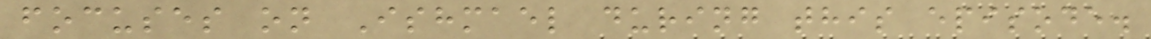focuses on Ishmael during this episode.
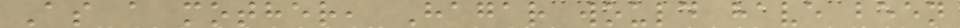As a mother, Hagar would have been
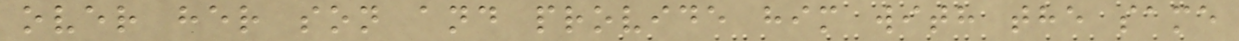over her son and provide him with the same
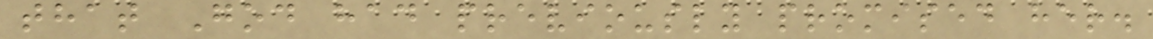that God had previously promised her.
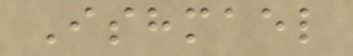Ishmael
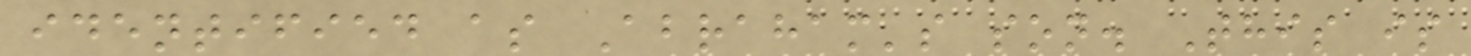identified as Abraham's son. This is
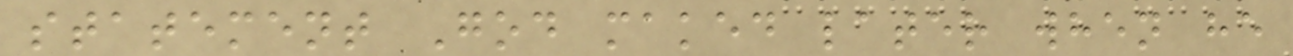statement God maked later when he
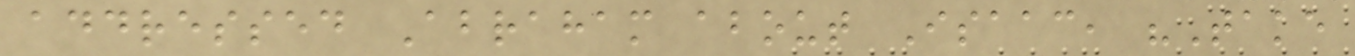addressed Abraham about Isaac, "Take
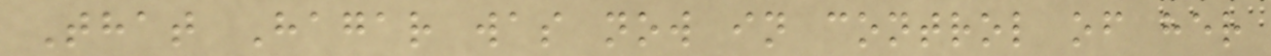That Hagar was now in control of her
